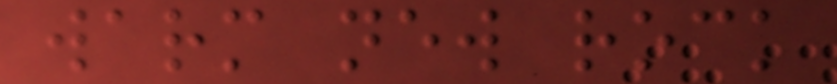warm new rock
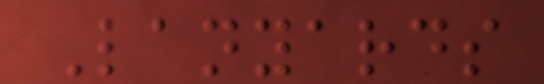Lanyards
